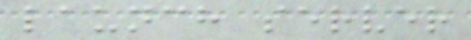launch server
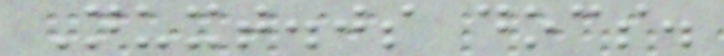Nuxt.js docs.
